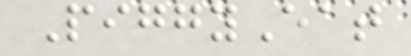PiggyEat
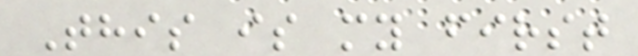This is my first
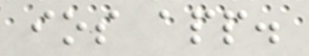ios app.
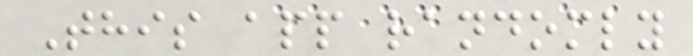This app randomly
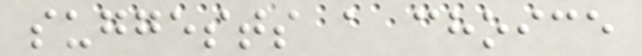suggests a choice
